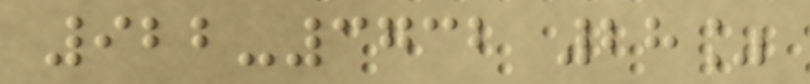922-3732 28%
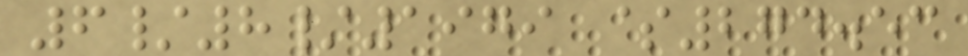6/8/1979 $274.53
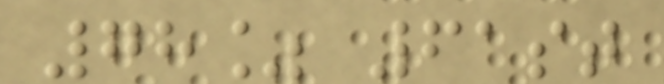78% 61st
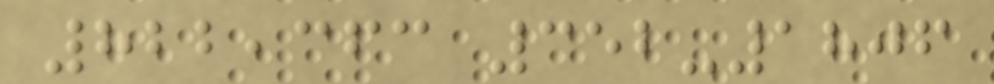822,363 352-1806
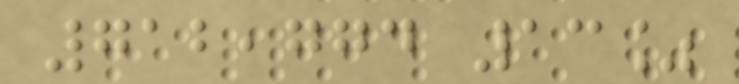712,774 13%
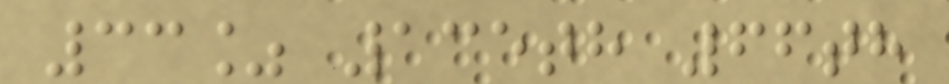33% 135th 66th
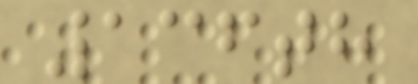136th
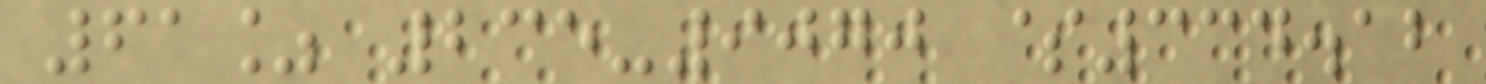61% 235-9070 $334.12
